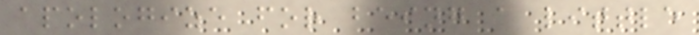apologize for being a little
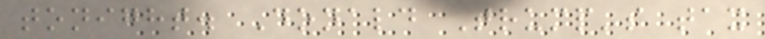tonight. Donald Trump's tax
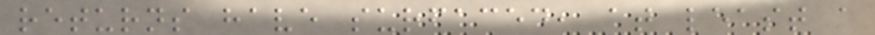returns have surfaced, at least a
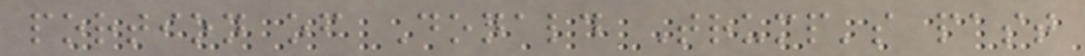portion of Donald Trump's past
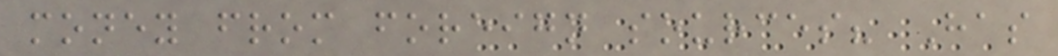money from foreign sources? Has
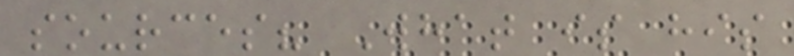sources? What is his
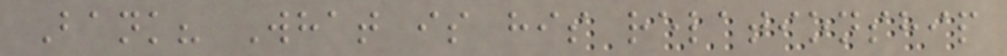Bank? What is his relationship
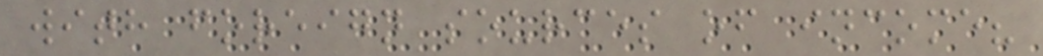with foreign sources of income?
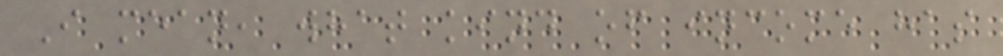I mean, what kind of income has
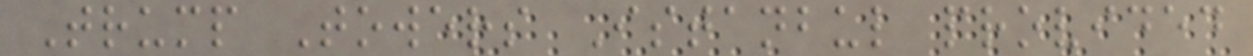Trump Towers Istanbul provided
